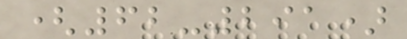(62-291)
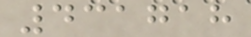431718
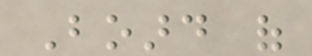Board of
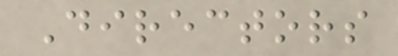Directors
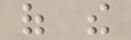of the
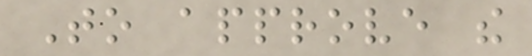To approve the
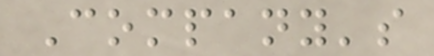Company's
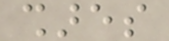shares
